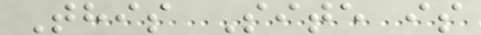This Site is
